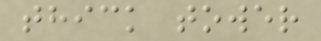thick tower
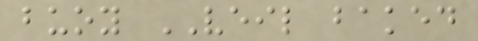buoy VEIL baked
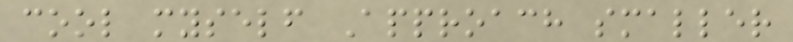cool myself Approach smaller
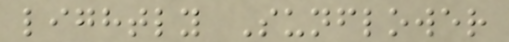lightly Sunflower
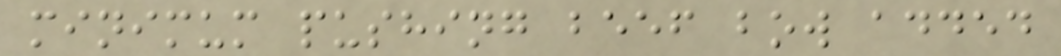minimum pushing beef bow added
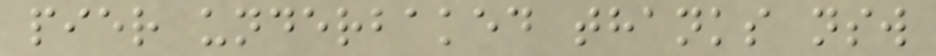pier underbaked thanks nsw
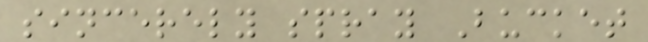sincerely spray Bucket
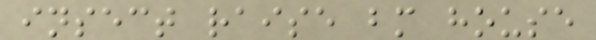insect raise bm house
